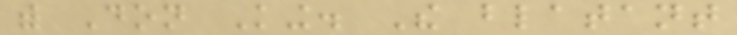with Don King. The blatant
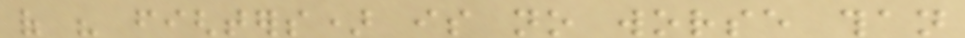of his fighters) is no worse than
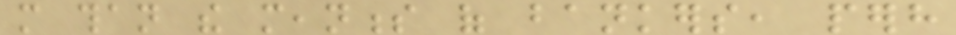more than the meanness of bankers, perhaps
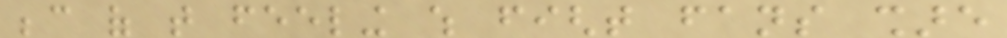because of that feeling which fight fans share
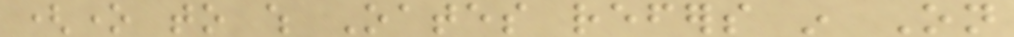(one to which Oates refers in On
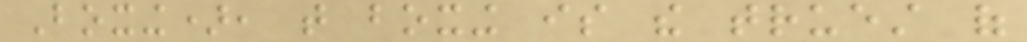Boxing), that boxing is the truest of
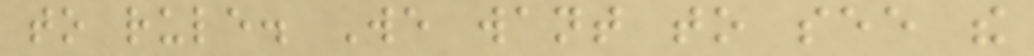to rule. We want to see the
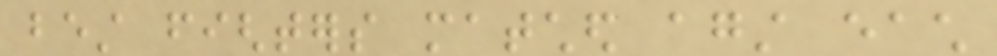best fighters matched against each
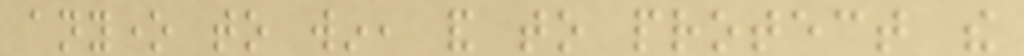anyone to win, and to protect the
